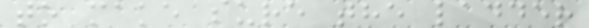to make sure the ladder
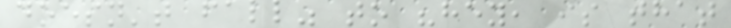doesn't fall" to "hey, is that
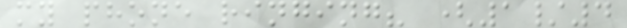my phone ringing? (1/4
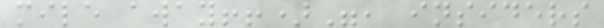mile away!!)", insiders
